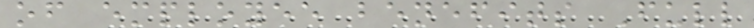of employee benefits Full
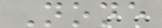None
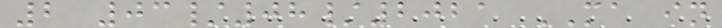2 03/08/2021 MA in
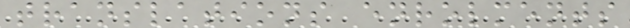translations enrolments
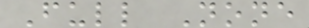Full None
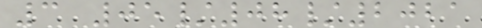3 05/08/2021
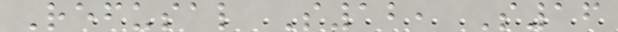Refusal S12, S16
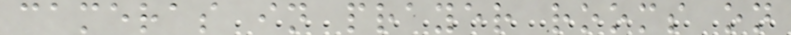cameras in prayer rooms on
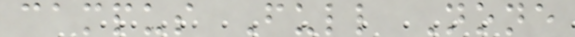campus Full None
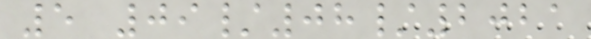5 09/08/2021
